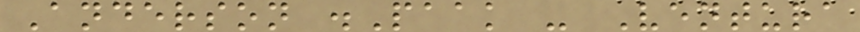Anderson .Paak - Ventura
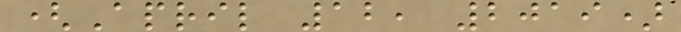(April 12, 2019)
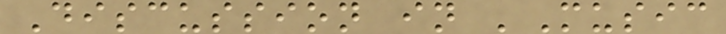Discussion in 'Music
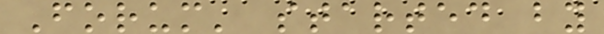Forum' started by
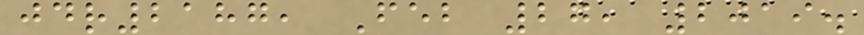jdr2187, Feb 27, 2019.
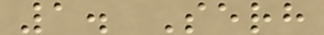1. Serh
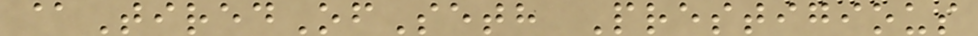@TiredOfSeth Prestigious
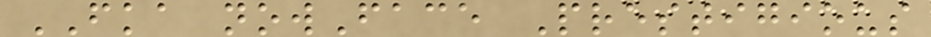FKA nowFace Prestigious
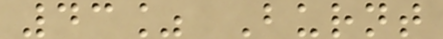43% Burnt
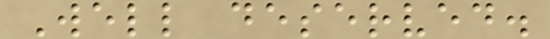Well deserved.
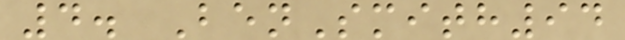4. BenSmith94
